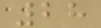28
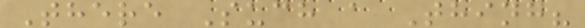There Such a Thing?
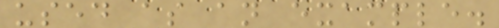used as an example.
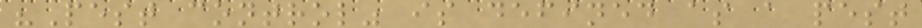"Pest control" is defined as a pest
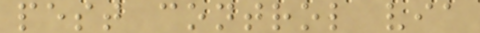pest control via
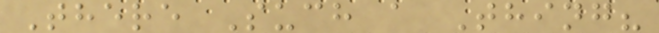There Such a Thing?
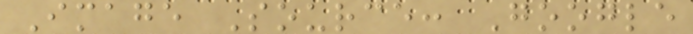Image Source: Google
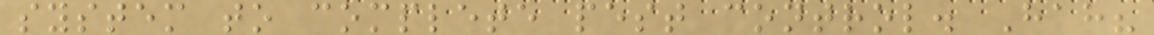system to complete pest control. Hah?
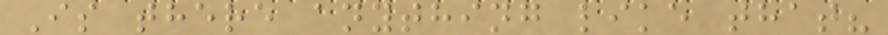Is there anything like that?
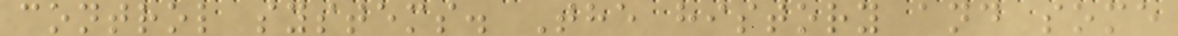control systems. The history and some
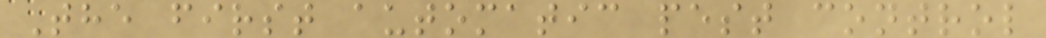The first automatic pest control
